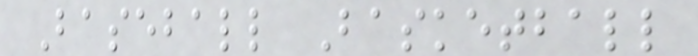Baseball Basketball
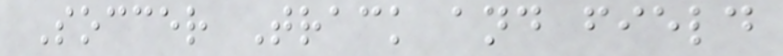Soccer Track and field
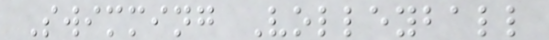Swimming Volleyball
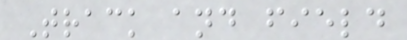Track and field
